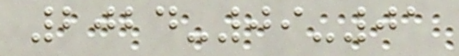2024-09-01
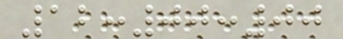12:00:00
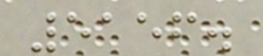5156.
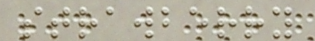strawberry
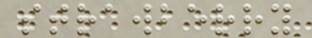strawberry
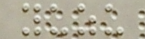yuzu
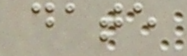date
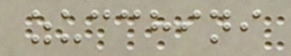zucchini
